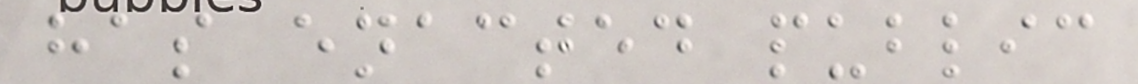has enacted public
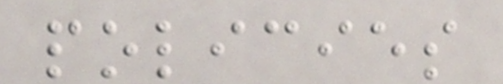policies
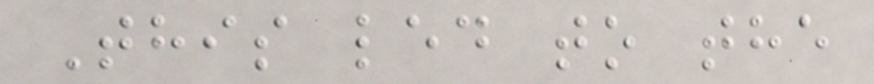This led to the
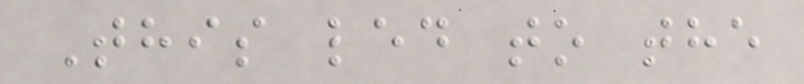This led to the
